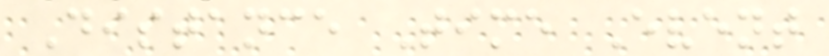Distance Time Event
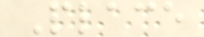Place
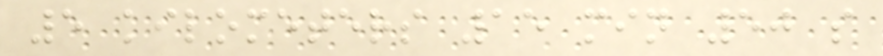5 kilometers 15 min 50 s
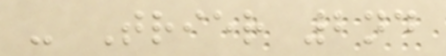- Trier 2nd
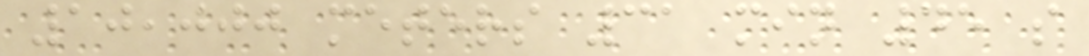10,000 meters 31 min 45 s
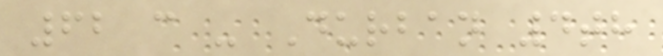62 c - Durban 4th
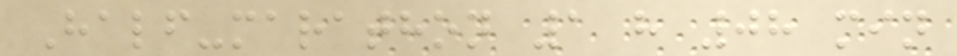Half-marathon 1 h 08 min
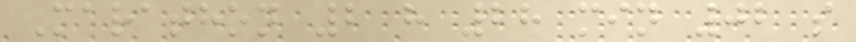Marathon 2 h 28 min 02 s
